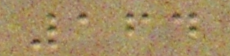164
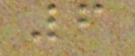6
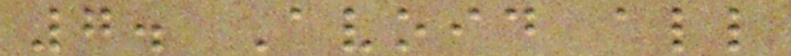7. Avoid all
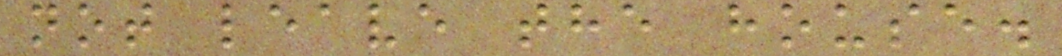not leave the house.
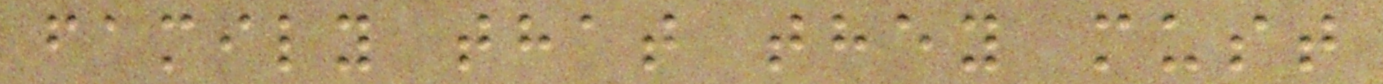family that they must
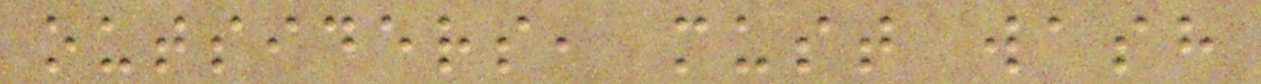outsiders, must wash
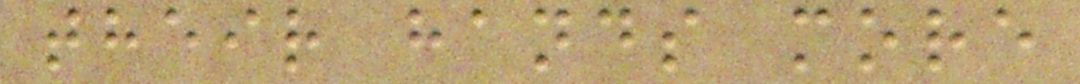their hands more
